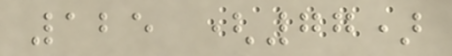125 (77)
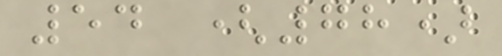54 (78)
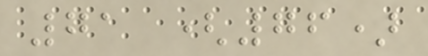71 (76)
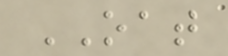OAT
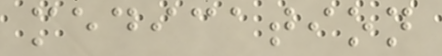medication
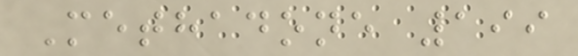Methadone 199
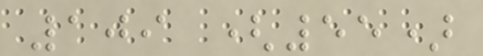109 (55)
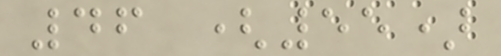46 (55)
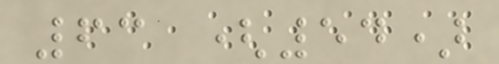63 (54)
